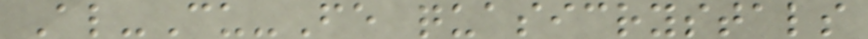Al-Cu-Fe quasicrystals
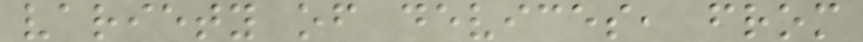variety of devices, from
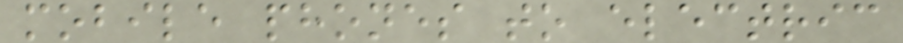mobile phones to electric
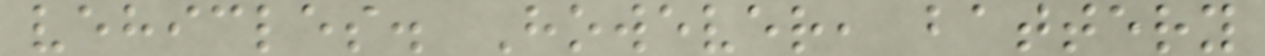vehicles. However, battery
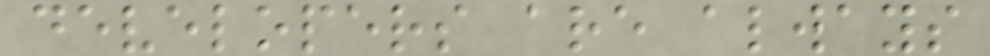developers are always
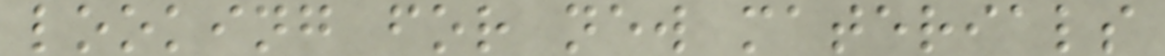looking for new materials
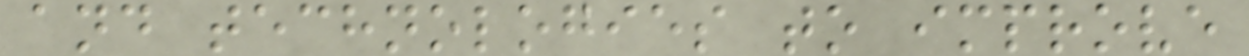and technologies to improve
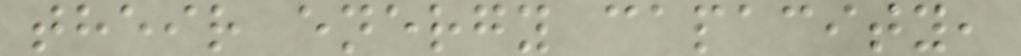their energy capacity,
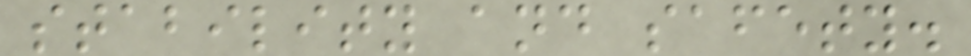stability and safety.
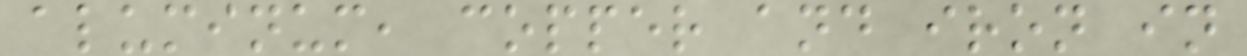aluminum, copper and iron in
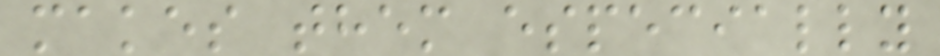makes them especially
